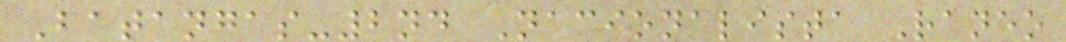Batangas-2nd Nacionalista Raneo
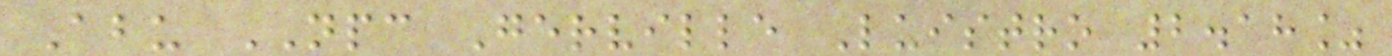Abu NPC Gerville Luistro 2.18%
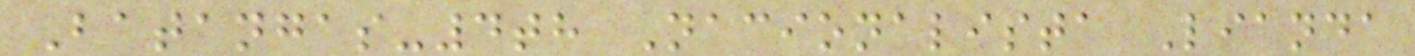Batangas-4th Nacionalista Lianda
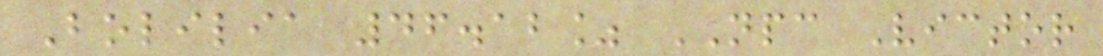Bolilia 46.12% NPC Victor
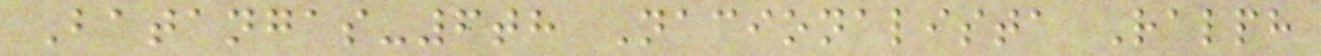Batangas-6th Nacionalista Ralph
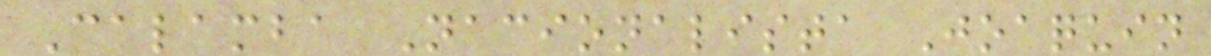Calamba Nacionalista Joaquin
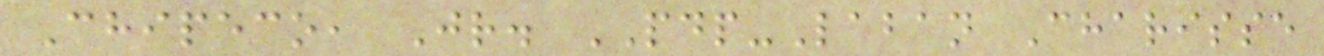Chipeco, Jr. PDP-Laban Charisse
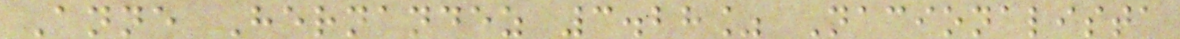Anne Hernandez 3.28% Nacionalista
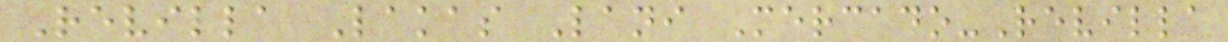Revilla Lakas Lani Mercado-Revilla
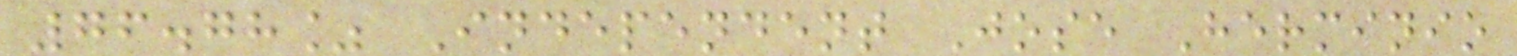76.78% Independent Jose Herminio
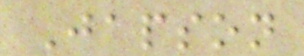Japson
